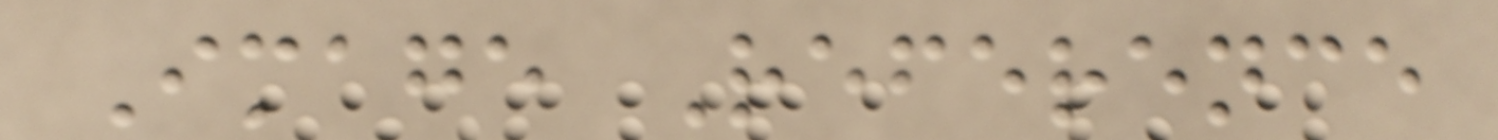Image Reference
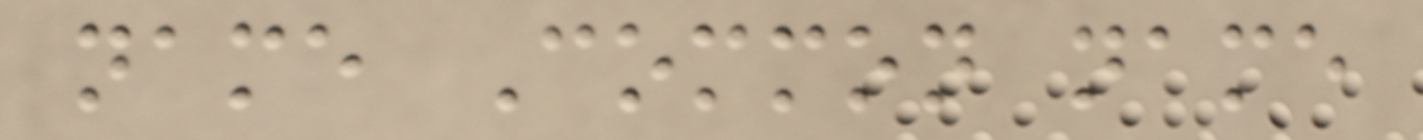name Common name
